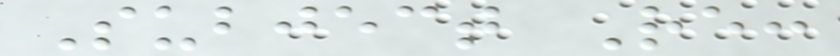Subject Re:
